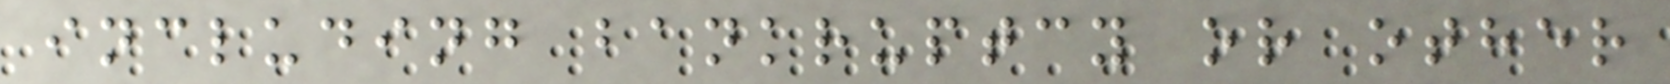including bankruptcy or other
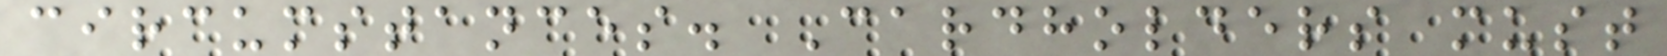circumstances. Cardholders must
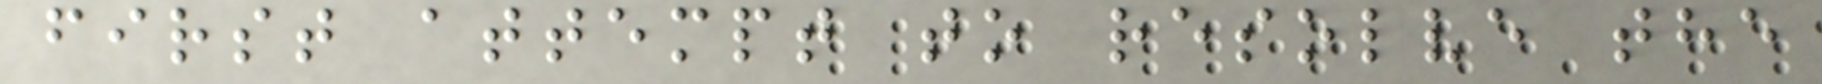first attempt to resolve the
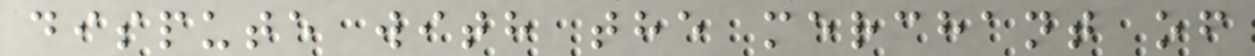dispute with the merchant of
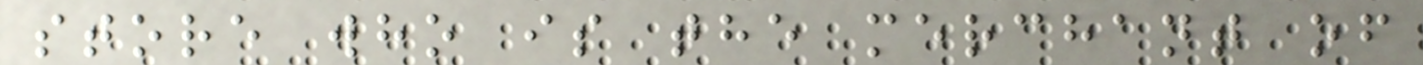store who is the merchant of
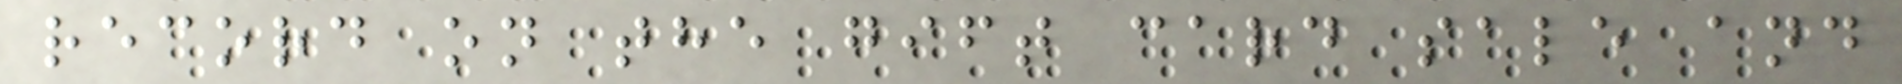record on the gift card sale and
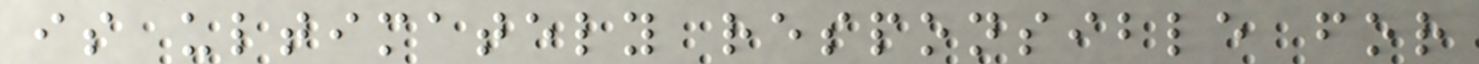is ultimately responsible for
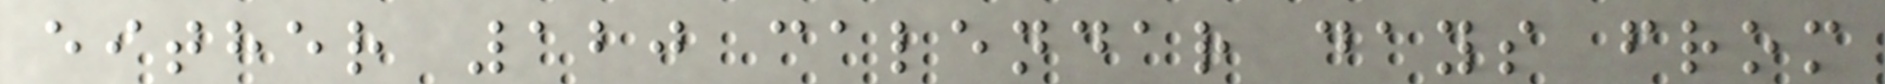either 120 calendar days from
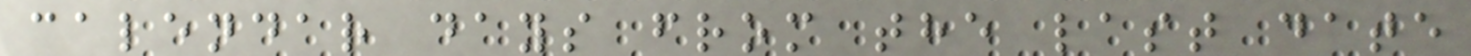calendar days from the last date
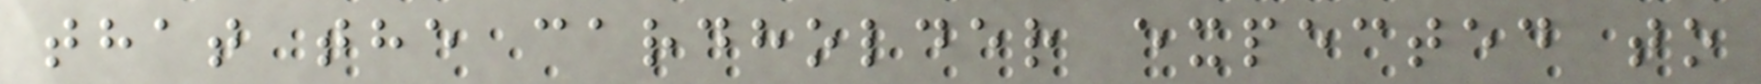that the cardholder expected to
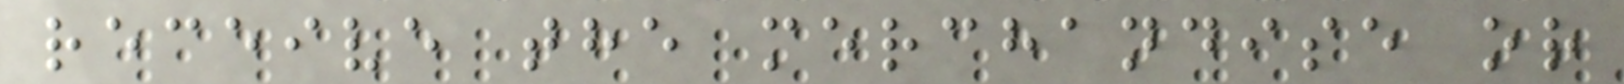receive the merchandise or
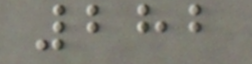282
